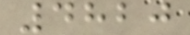4820
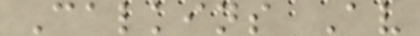Calkins Av
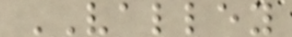VALLEY
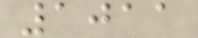1011
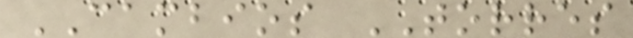CAMBIOS TORRES
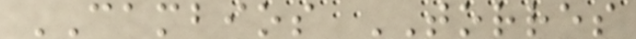CAMBIOS TORRES
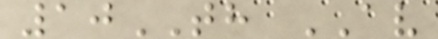10TH AV
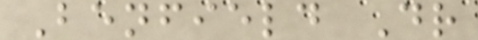Benfield Dr
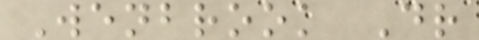Wenbrook Dr
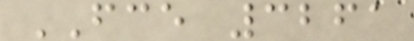FCE 3261
